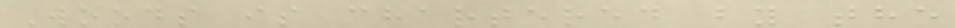Woods is chartered by the
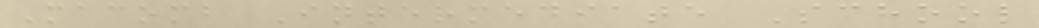Macomb Intermediate School
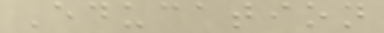Education
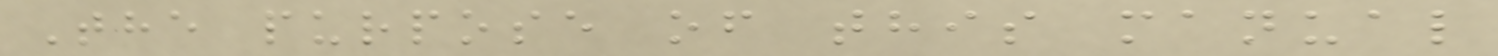The purpose of this manual
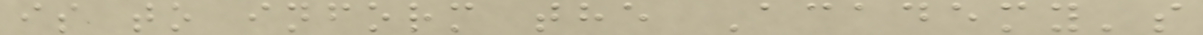is to inform the Academy's
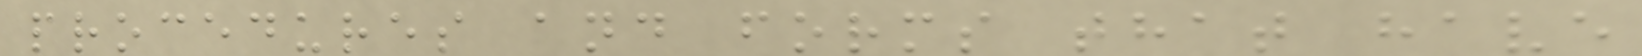procedures and forms that have
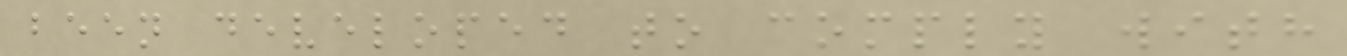been developed to comply with
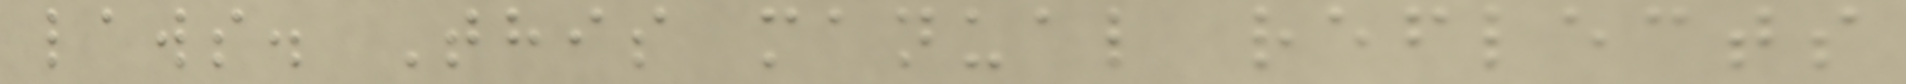laws. This manual reflects
